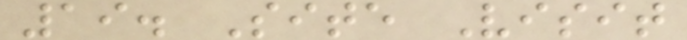19. Site Visit
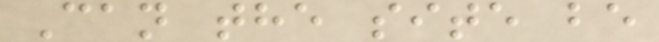Can the site be
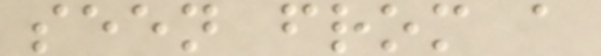seen from a
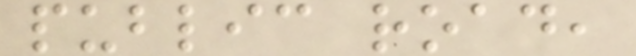public road,
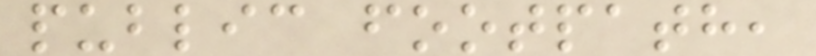public footpath,
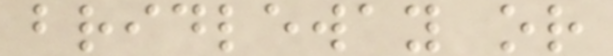bridleway or
